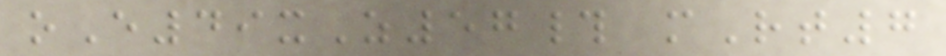oE49xZ57# mRt7
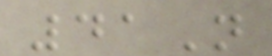41N
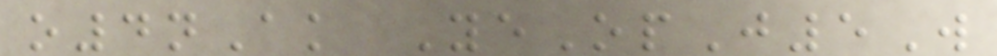o4nAk YeOpJ5W
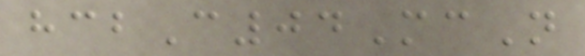hcbC04McN
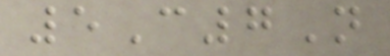5C7N
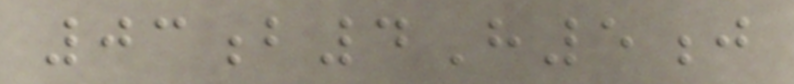03b4H5j
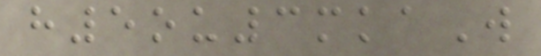h5ou3mkaW
